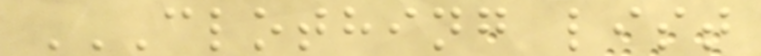CLOTHING LIST
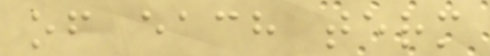of each term
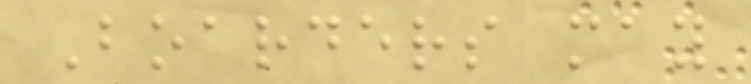Boarders may
